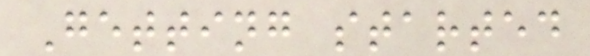Getting started
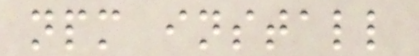npm install
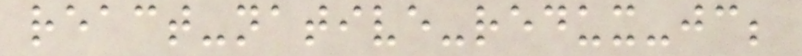react-native-redux-jc;
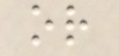or
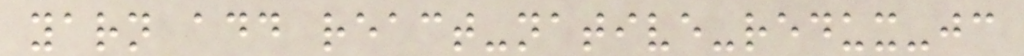yarn add react-native-redux-jc
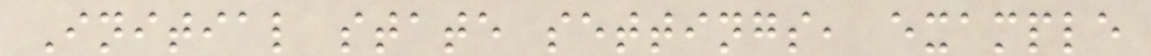Initial state settings, example
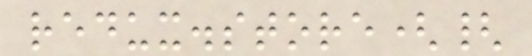redux.store({
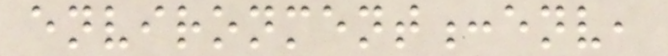environment:env,
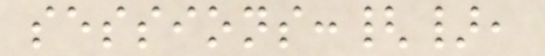sessions:{},
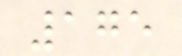175
